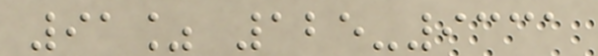91% 125-9331
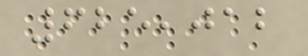625,012
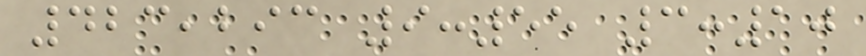423,293 9:55 3:10
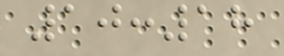10:18
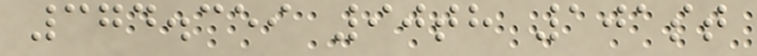374.359 90th 101st
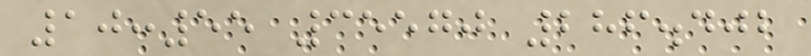10:55 35570 286.402
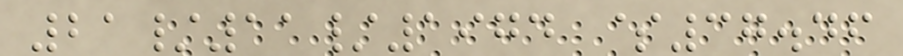21/11/1974 $37.46
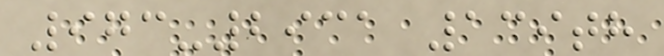973-2931 139th
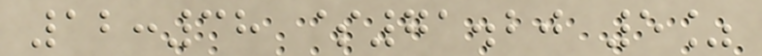12:38 $71.20 5%
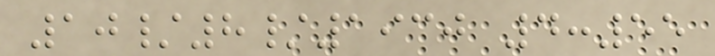10/8/1930 4:55
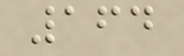164
